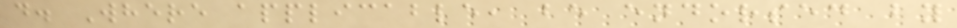d. Where applicable, be endorsed by
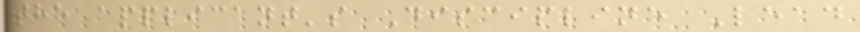the applicant's Discipline Lead
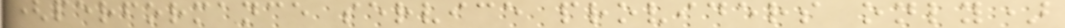(performance service providers only)
